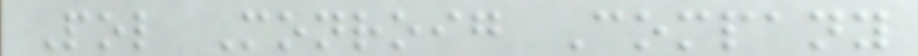Pol Monroig Company
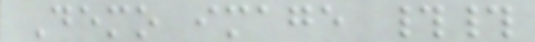Demo image ##
